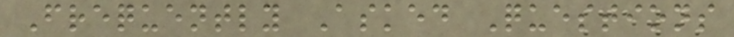Frequently Asked Questions
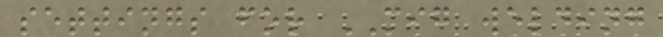settings for MIG welding
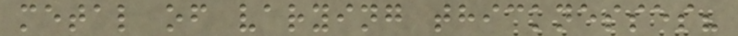metal of varying thicknesses?
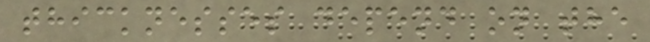thicknesses depend on the
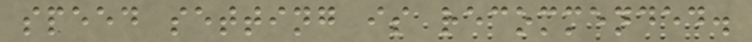speed setting is recommended.
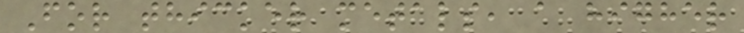For thicker metals, a higher
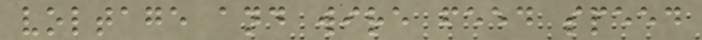voltage and wire feed speed
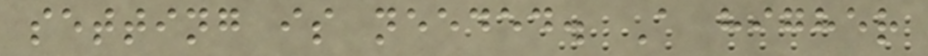setting is needed. A higher
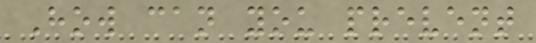How can you prevent
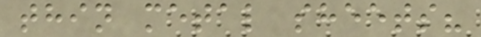thin metal sheets?
